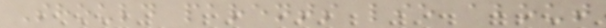Should parents lie about
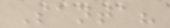Santa?
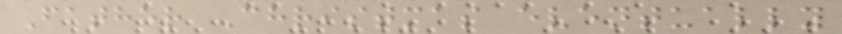Father Christmas eventually
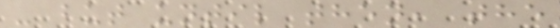- but until then, the
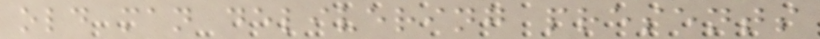old man delivering presents
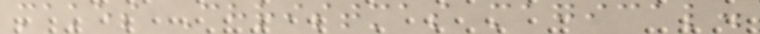makes Christmas magical.
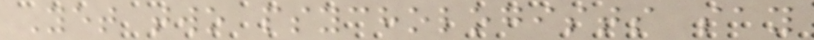Yet two psychologists say
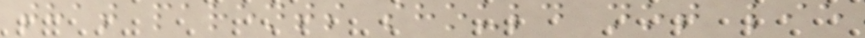that parents should not lie
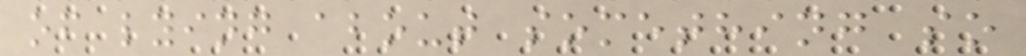of lying about something so
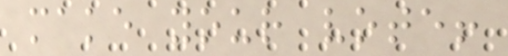make your vote!
